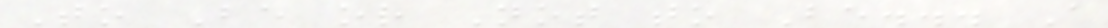To Be or Not to Be... A
